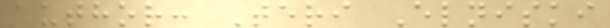author: Teri Elniski
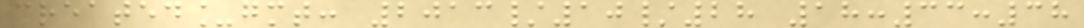created_gmt: 2013/10/28 18:33:38
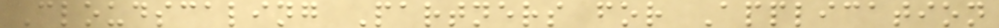Cloudscaling Partners for Application
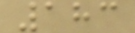183
